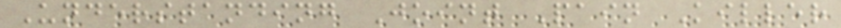Understanding Joint Pain Killer
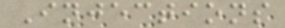Injections
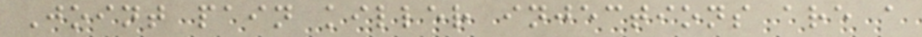Joint pain killer injections are a
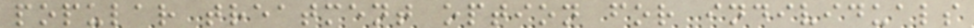popular treatment option for individuals
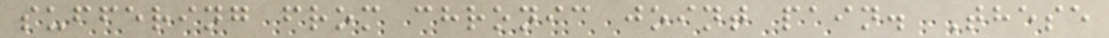suffering from chronic joint pain. These
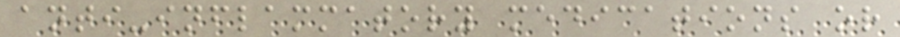anti-inflammatory medications or
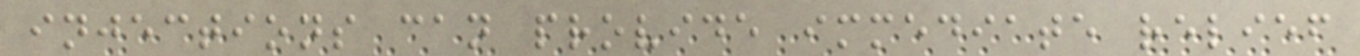injections can provide immediate relief
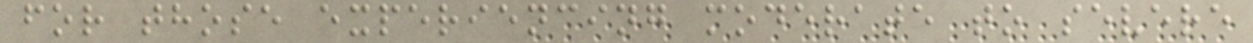for those experiencing moderate to severe
